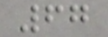67
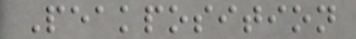Peakposition
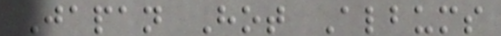Japan Hot Albums
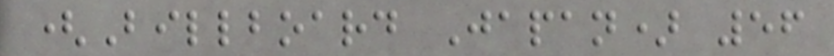(Billboard Japan) 56
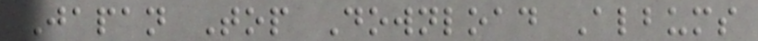Japan Top Download Albums
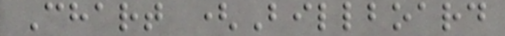Chart (Billboard
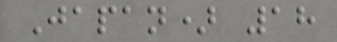Japan) 18
